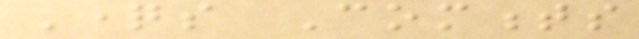Questions Comments
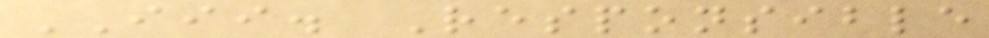III. Responsible
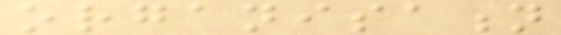organisation
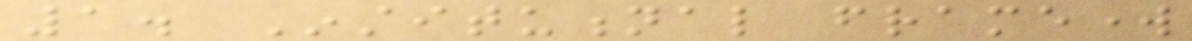1. Institutional framework
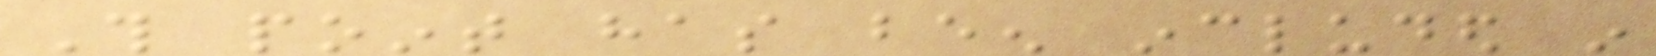This point has been included in
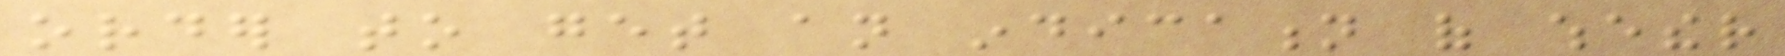order to get an indication of whether
